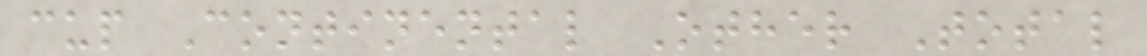cup Continental Other Total
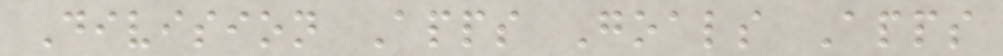Division Apps Goals Apps
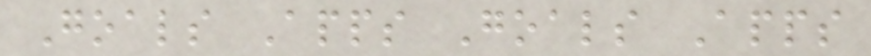Goals Apps Goals Apps
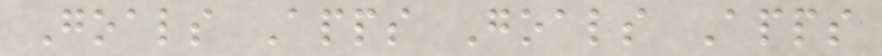Goals Apps Goals Apps
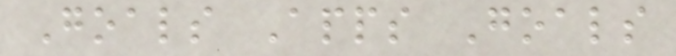Goals Apps Goals
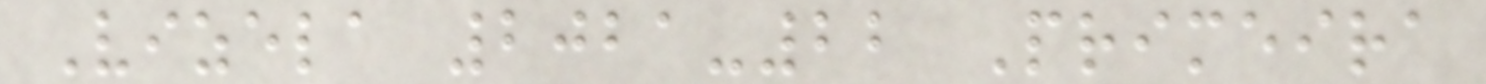Vizela 2021-22 Primeira
